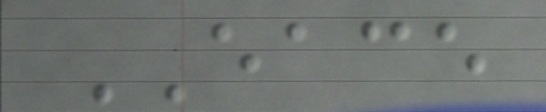EACE
